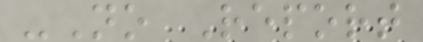-No Report
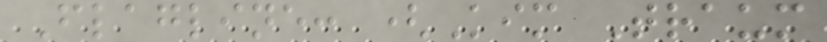Flagline: (Kim Traum
